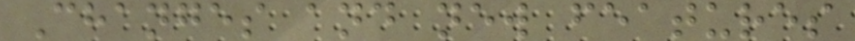Changes and new features
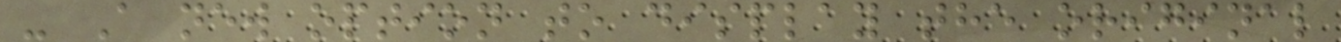- A new option to display the original
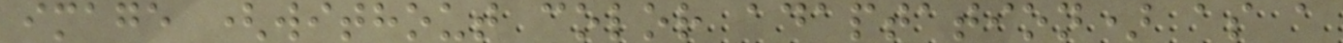image (without color adaptation) as a
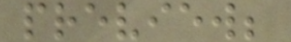preview;
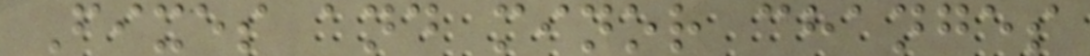Fixes and minor changes
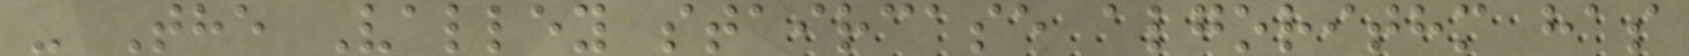- The Valley staircase algorithm has
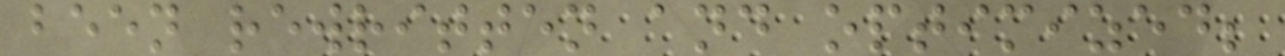been rewritten and optimized;
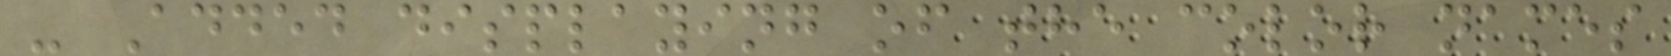- Added displaying of the color names
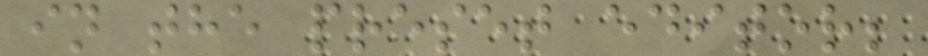in the preset editor;
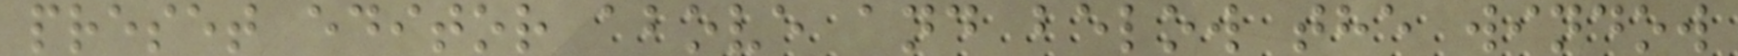preset editor above and below the window
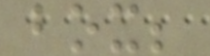box;
